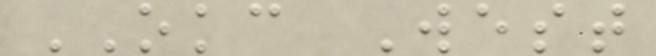OKC West
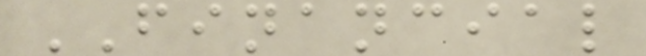FINANCIAL
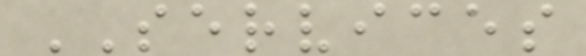SERVICES
